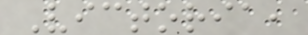Victoria,
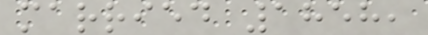married 1858,
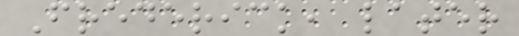Frederick, later
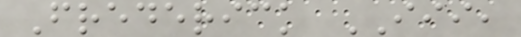Frederick III,
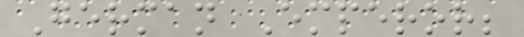German Emperor;
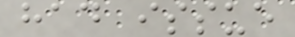had issue
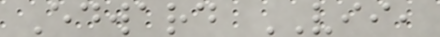Edward VII,
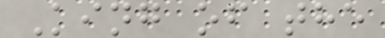King of the
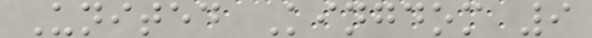United Kingdom 9
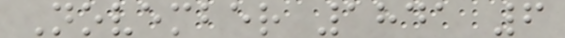November 1841 6
